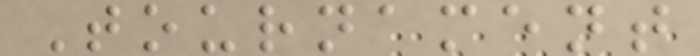Tournament
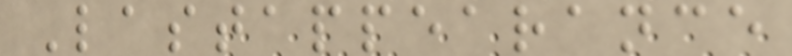Lastappearance
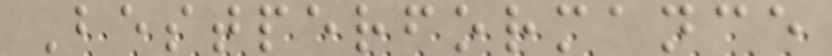Bestperformance
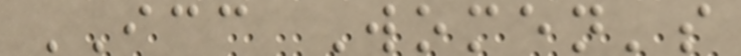ICC Women's
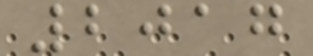2017
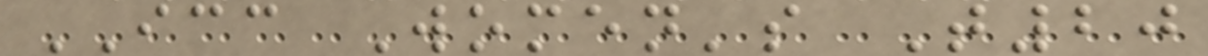ICC Women's T20
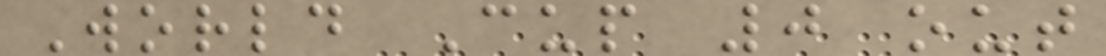World Cup 0 out
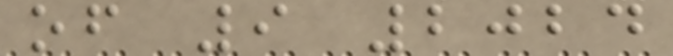of 9 2024
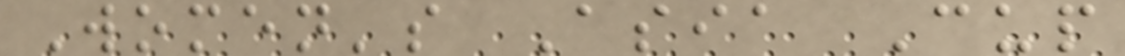Women's Asia Cup
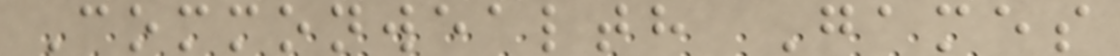Commonwealth Games
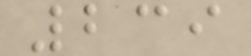239
